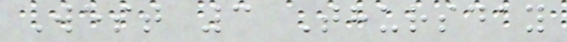West 3 Thursday
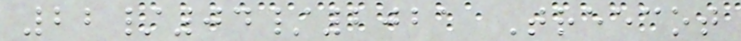22/04/2021 Treecot
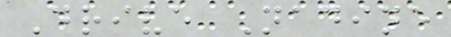Drive Nadine
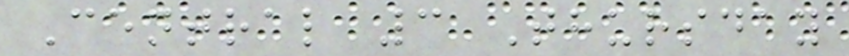Central 3 Thursday
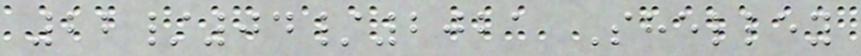22/04/2021 Shelley
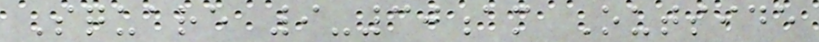Square 9-30am Outside
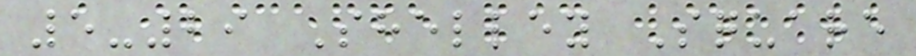5-29 Shelley Square
